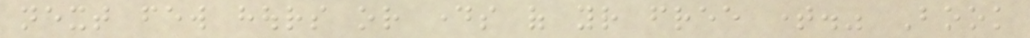next few hours or days of your free time." Book
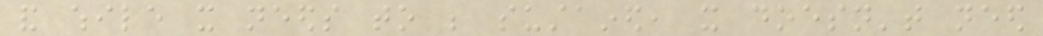and while it needs to be sustained, it doesn't need
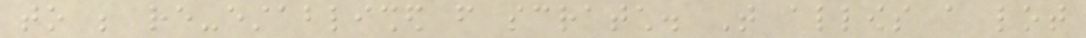to be re-established from scratch. That allows a lot
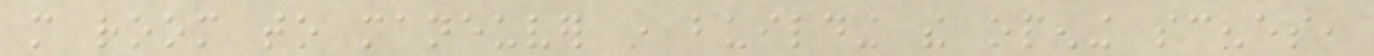more room to maneuver in building the opening scenes,
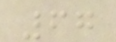67
